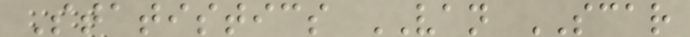Statistics VAN SCAR
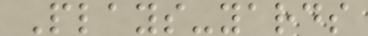Plays-yards
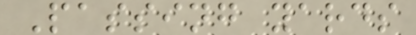Passing yards
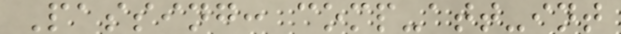Passing: comp-att-int
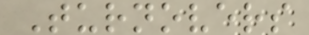Turnovers
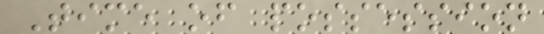Time of possession
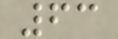63
